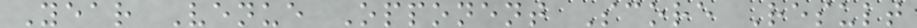Year Venue Opponent Score Result
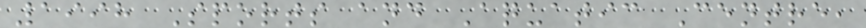1998 Sports and Aquatic Centre,
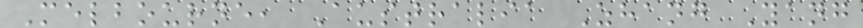Melbourne, Australia Zhang Yang
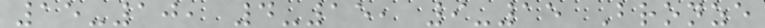15-10, 4-15, 9-15 Bronze
